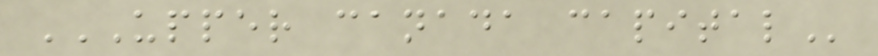UPPER CANADA CAPITAL
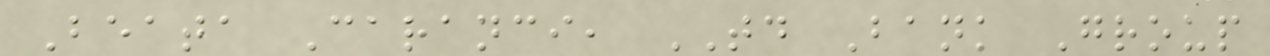Beata Caranci, TD Bank Group
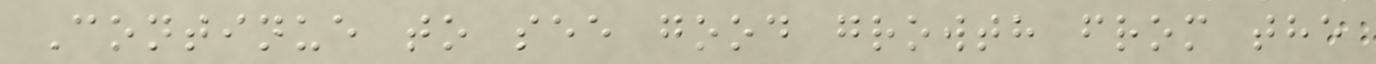Continue to see good growth from the
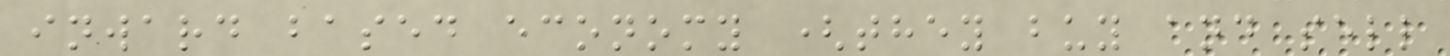inward based economy (they buy and sell
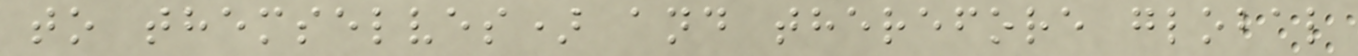to themselves) and therefore global
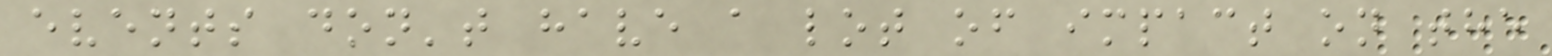events don't have a lot of impact on the
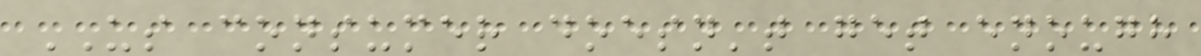US consumer doesn't get enough
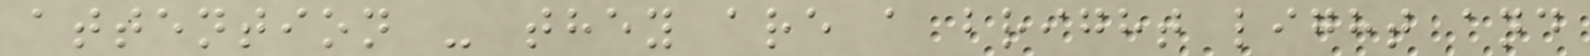attention - they are a bright light and
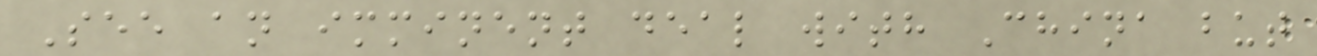See an imminent deal with China but
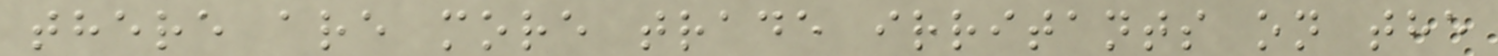there are more trade irritants on the
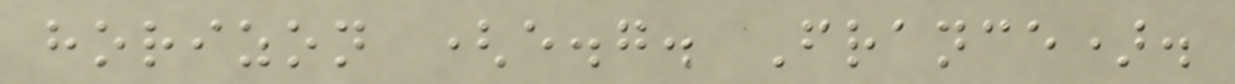horizon (e.g. France).
